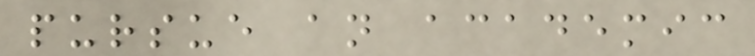pursue an academic
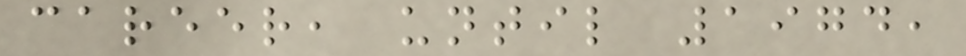career, until 1974,
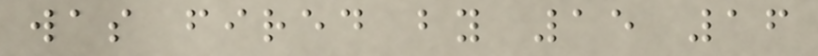was fired by 15 16
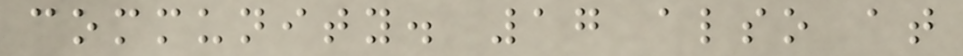community. 17 also at
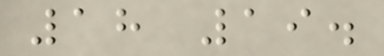18 19.
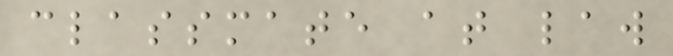classmate at law
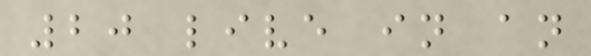20 live in an
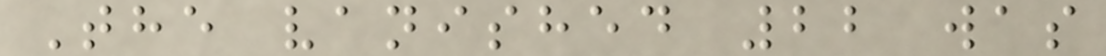The vanished 22 was
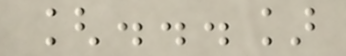[...]
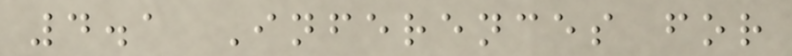4.1 Inferences for
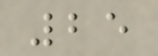25
